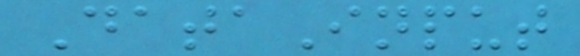DataInput
